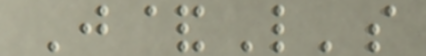J&L's
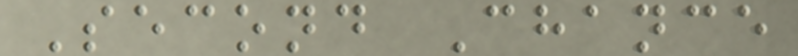Second Chance
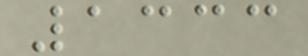1333
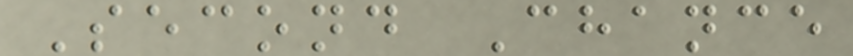Second Chance
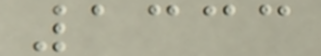1333
